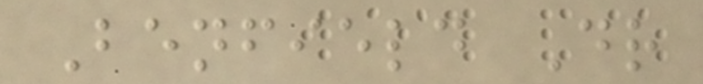Benfield Dr
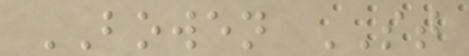BOWEN ST
